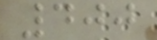400
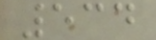534
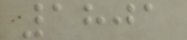1801
